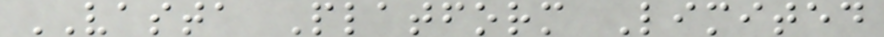VASTA Platform Limited
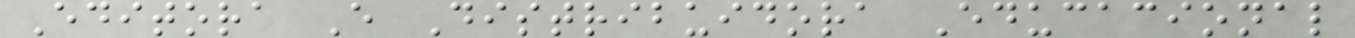Editora E Distribuidora Educacional
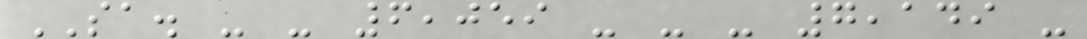SA. - - 6,059 - - - 7,149 -
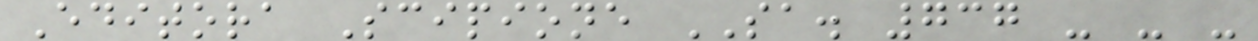Editora Scipione SA. 737 - - -
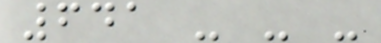641 - - -
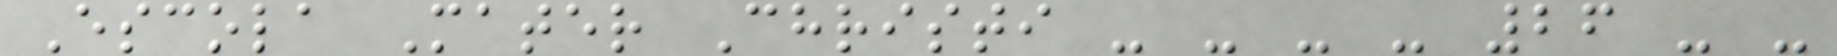Escola Mater Christi - - - - 26 - -
